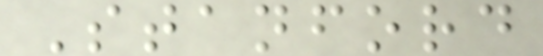Stanford
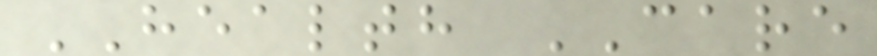HEALTH CARE
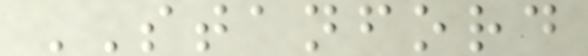STANFORD
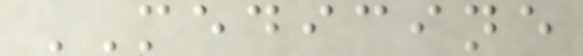MEDICINE
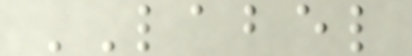LABEL
